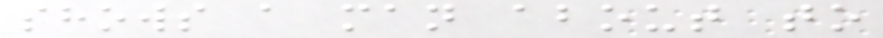shows a man about to
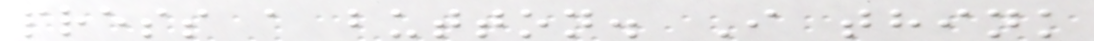press a button. I think
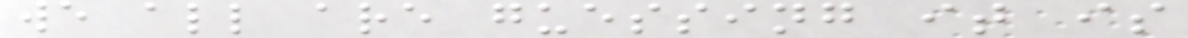we all are guessing it is
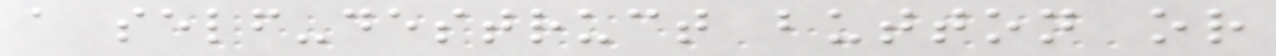a self-destruct button or
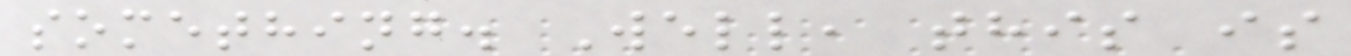something. Well, this is
